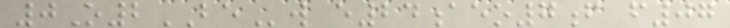0O2BEw e24aeo7f f07
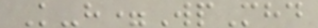K-h=WpMhd
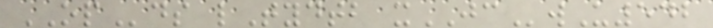OPds lTydtb xJCwU542
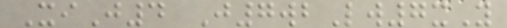XiJ4 J7wbLw7xY
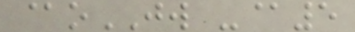@oJW -@5
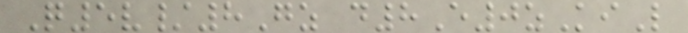Q5v/8Gz d8E0zKiL
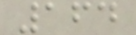164
